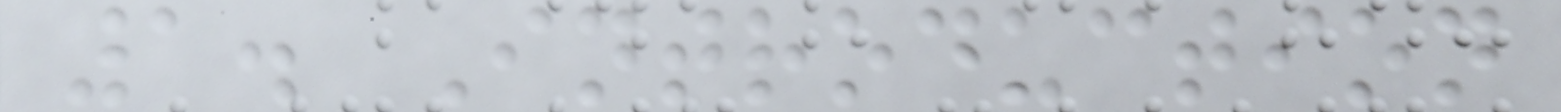1. Introduction
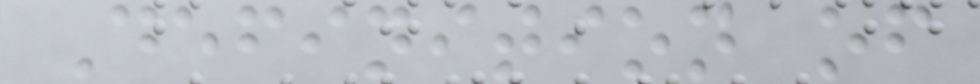Definition of
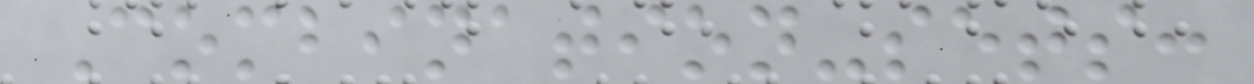Combination-sets:
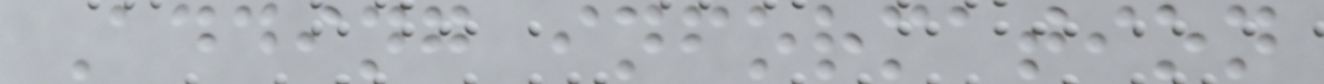Adding information
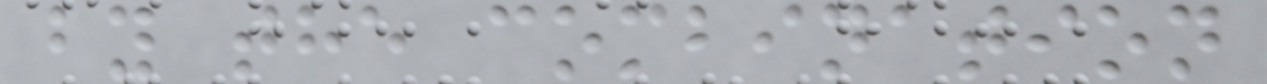by the combination
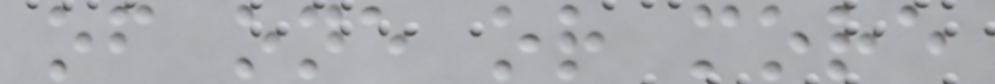of one or more
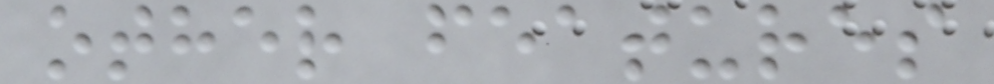other features
